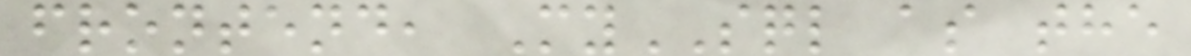frontend, MySQL as the
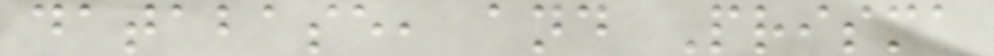database, and Prisma
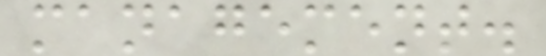management.
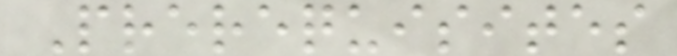Prerequisites
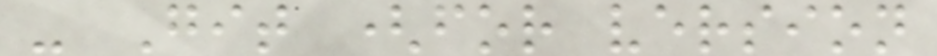- Git (for version
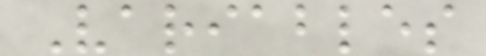Variables
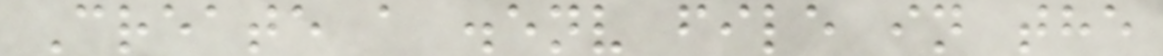Create a .env file in the
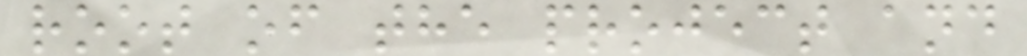root of the project and
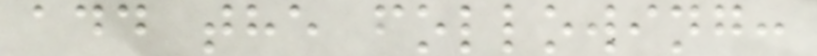add the following:
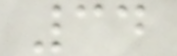34
